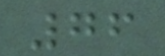76
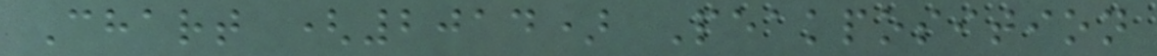Chart (2014) Peakposition
